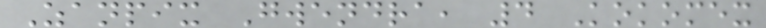Zanpix Gwendra, 4 Kokomex
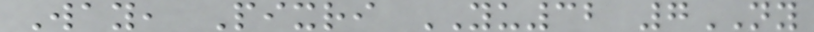Way, Pixri YU32 7NY
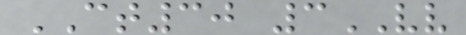CT30 3VV
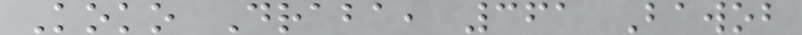Koko Draba, 361 Bawob
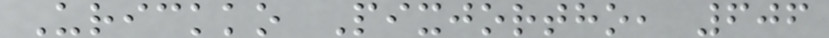Urickko Pixjortho, 606
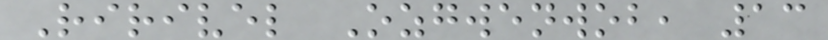Ririvel Ozgwenwob, 13
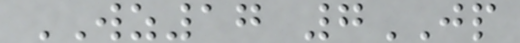WZ17 7JP
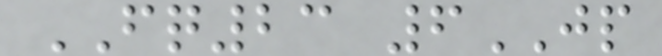FQ23 6JP
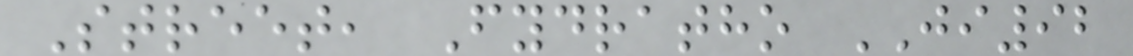Street, Fydratho JI92
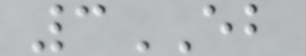3EB
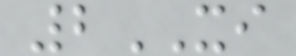2XI
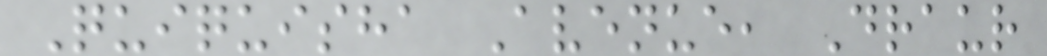Quiquisha Avenue, Draur
